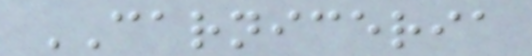CARNICERIA
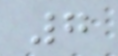7
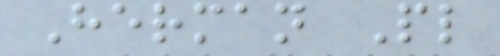Herman Pl
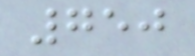750
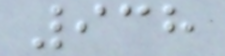938
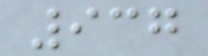937
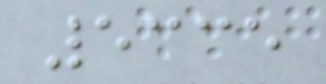5335
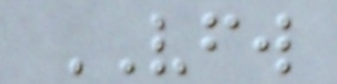VFW
